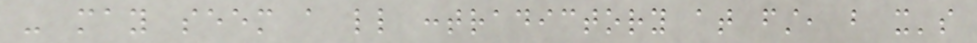- may seem a little contradictory at first, but it's
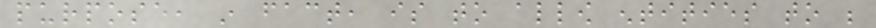purpose, in fact, is to allow entities to be
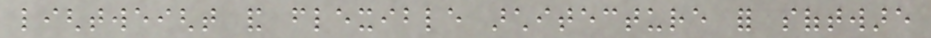lightweight and flexible architecture for software
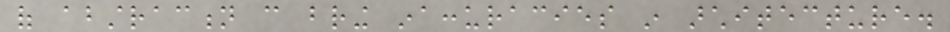of abstraction can bring inaccuracies in architecture.
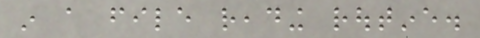in a file reading routine.
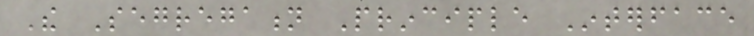The Segregation Principle Interface
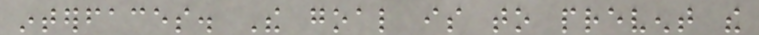interfaces. The goal is to prevent the
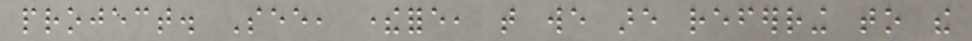project. See, therefore, that we are referring to the
